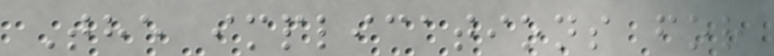The implications for
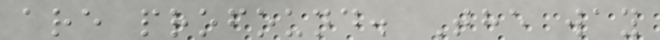are profound. The way
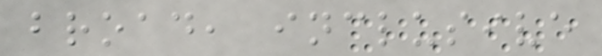broad, inclusive
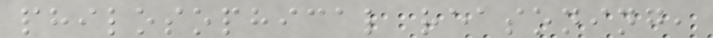philosophical reasoning,
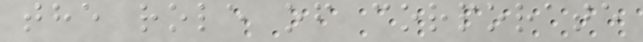the role of corporate
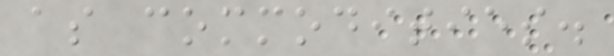as commodities.
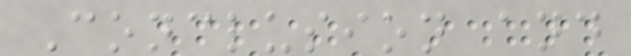Conclusion and
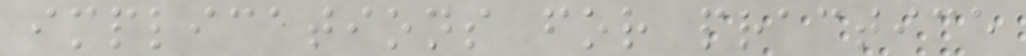implications for practice
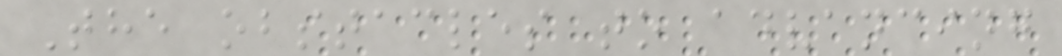The obstacles to advancing
